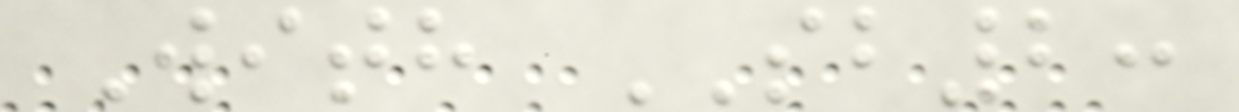With SB2:
